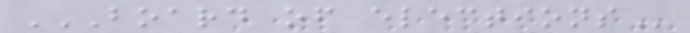BOARD OF ELECTIONS
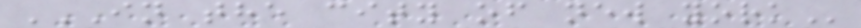IN THE CITY OF NEW YORK
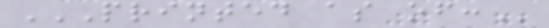PRINTED AS OF:
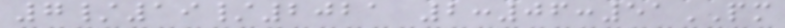7/19/2021 2:06:51PM
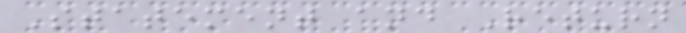Statement and Return
